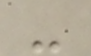-
